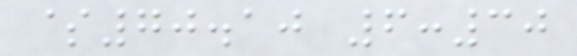$70.10 6:30
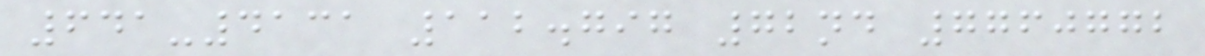641-4131 112.797 72nd 7760772
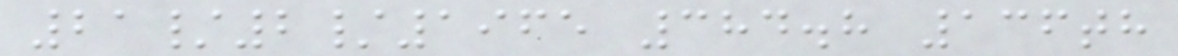21/2/1965 384.8 136th
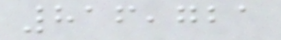816,721
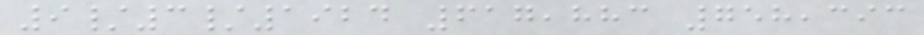9/3/1924 617,883 758,393
